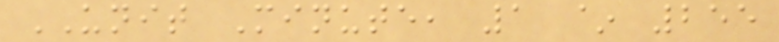UNIT Minute, 1 ~ 255
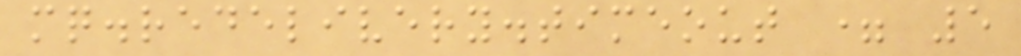mq.redelivery.timeout = 5
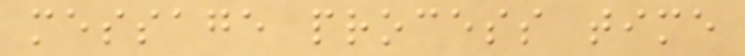message process time
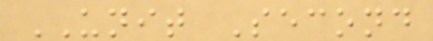UNIT Second
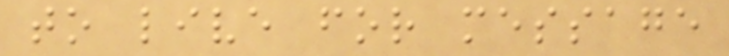to live for message
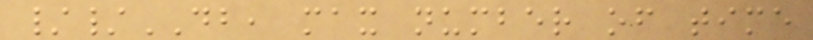//DB, max number of time
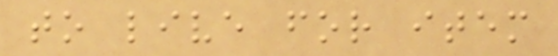to live for item
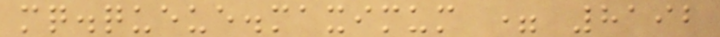mq.queue.maximum = 8192
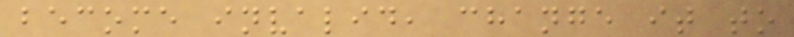become invalid, change it to
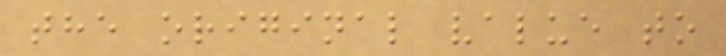the original value to
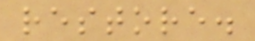restore.
